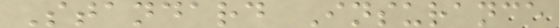Standard Insurance
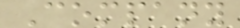Company
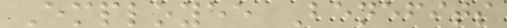Employee Benefits
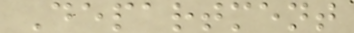Department
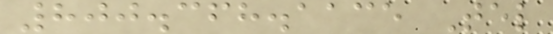800.368.1135 Tel
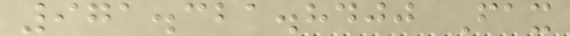971.321.8400 Fax
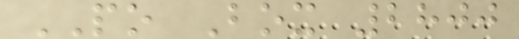PO Box 2800
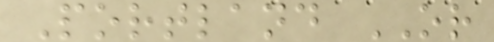Portland OR
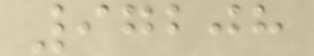97208
